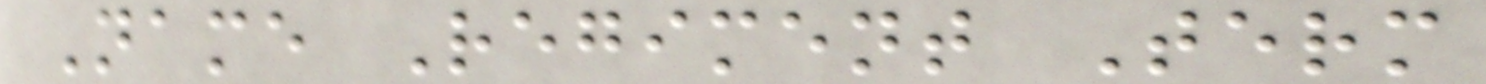Name Regiment Term
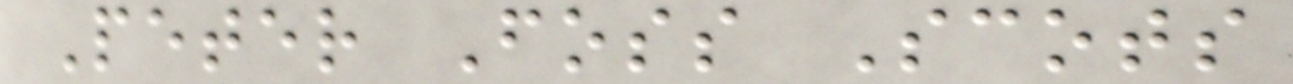Peter Foss Scots
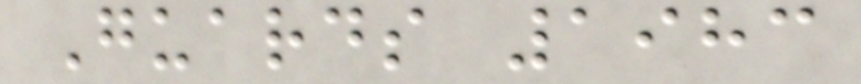Guards 1983
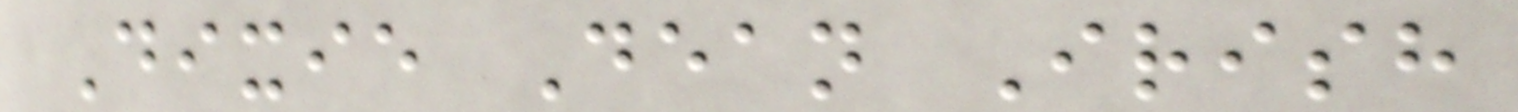Dixie Dean Irish
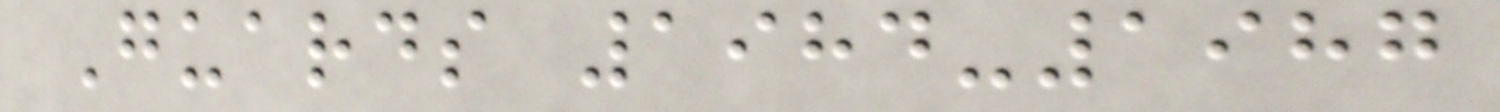Guards 1984-1987
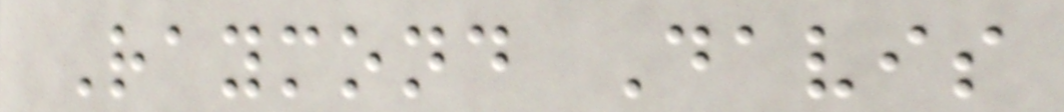Raymond Davis
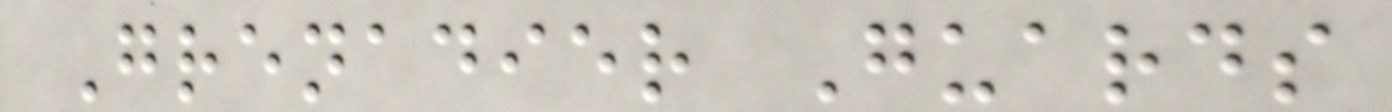Grenadier Guards
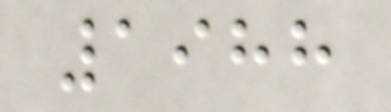1988
